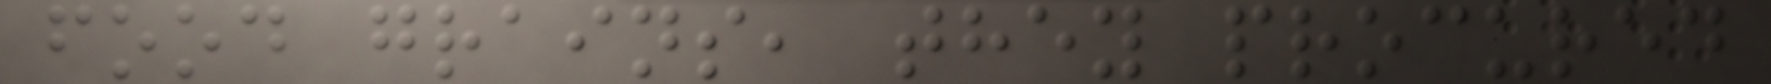food grains, they procured
